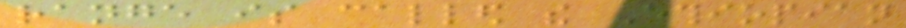range is called the Ethiopian
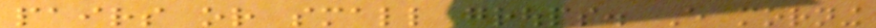pairs or small groups. Every morning
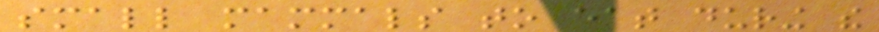small mammals to eat during the
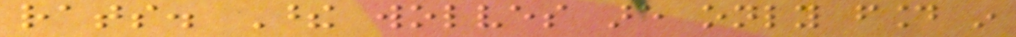rats. These wolves are only found in
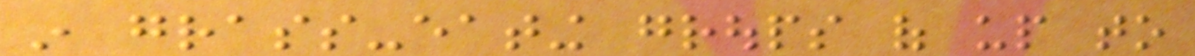in grass-eating groups of up to
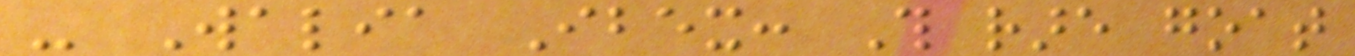- Walia Ibex: This rare goat
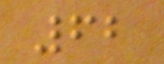62
